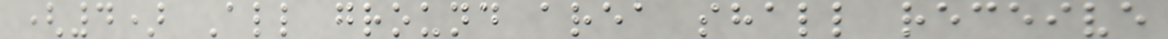(4) All ground area shall receive
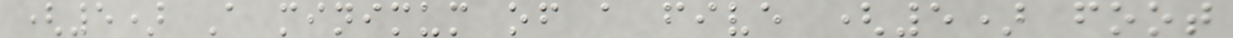(5) A minimum of a five (5) foot
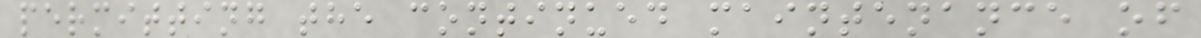permitting the continued maintenance of
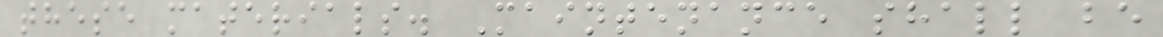these materials. Maintenance shall be
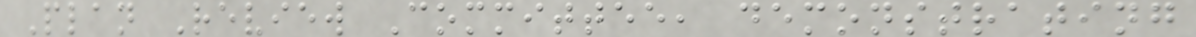Plan Review Committee, demonstrating
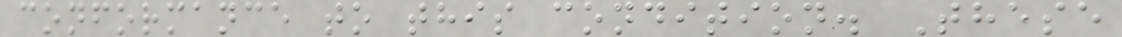conformance to this condition. These
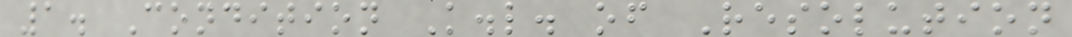1. Condition K.l. of Resolution
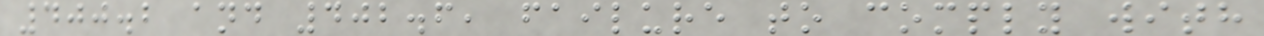400.2 and 402.6, failure to comply with
